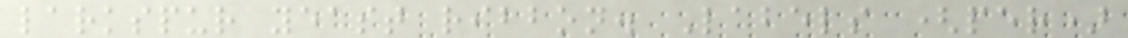larkspur yeast ribbon. Labels (per)
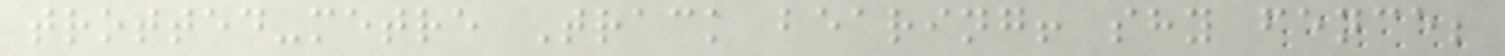trotted-metre Track bearing! shy fence;
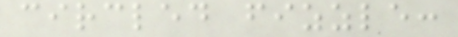circled fizzle:
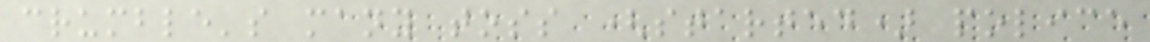crumble's many toss (started) police
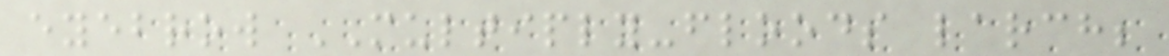eyebrow MULTIPLY-floods larch;
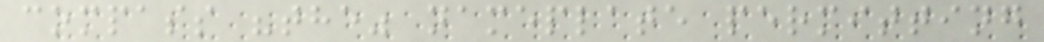compass "the" nameplate permitting
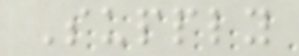Supply
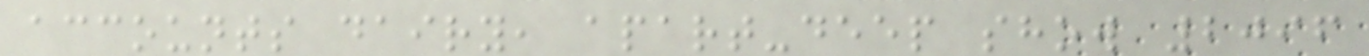accounts dairy, apart-deep show 2096
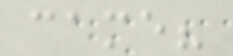came?
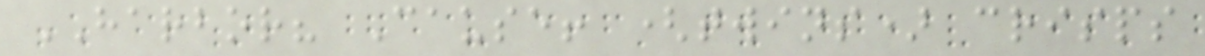HARBOR? Cause! (twins) crisps
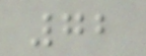72
